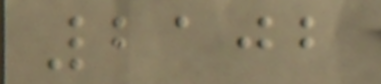2102
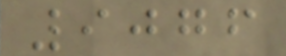9076
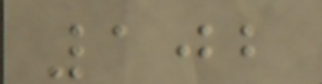102
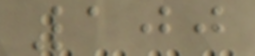100
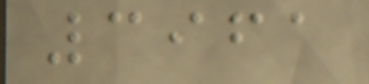3961
